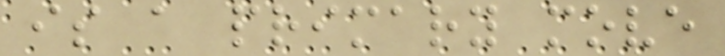is a primary move
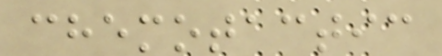chemotactic
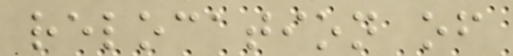relocation of
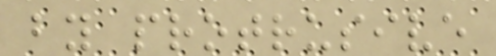by protrusive
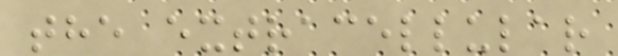the extracellular
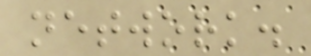network.
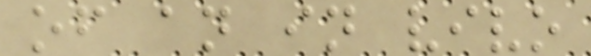of an in vivo
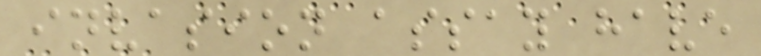invasion assay have
